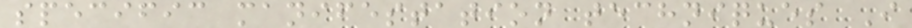specific manifestation techniques I
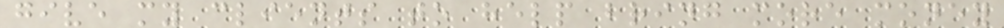give my clients to help bring more money
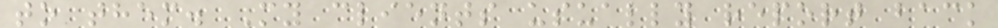to them. My clients usually report back
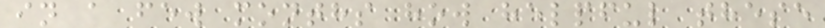in a few months how helpful these
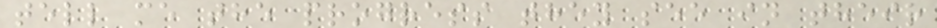tell me the progress they see in their
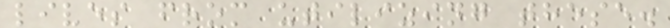lives from utilizing these.
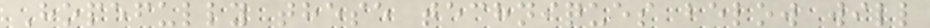Hopefully these techniques below will
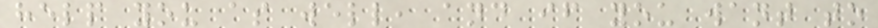help you as well, and if you want to
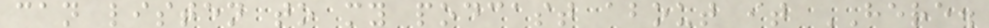can listen to my podcast about it HERE.
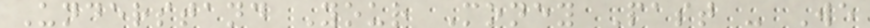Understand Your Money Past - We
